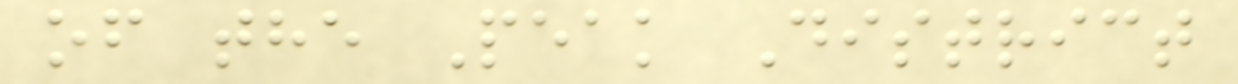of the Peak District
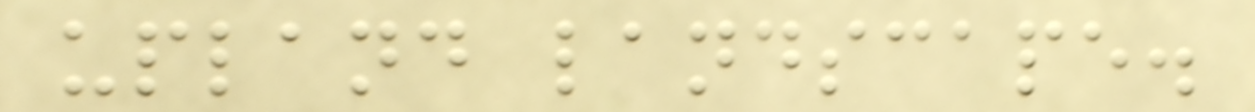upland landscape.
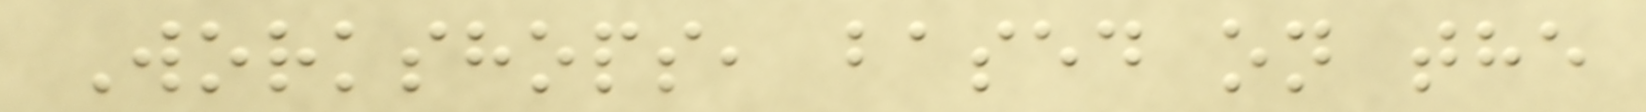Workshops, based on the
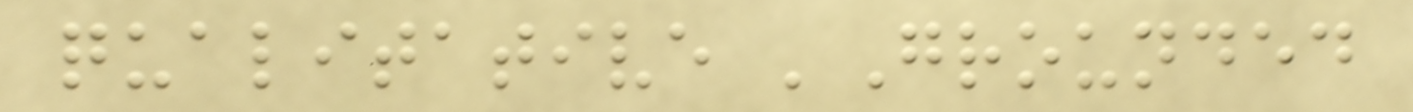qualitative 'Grounded
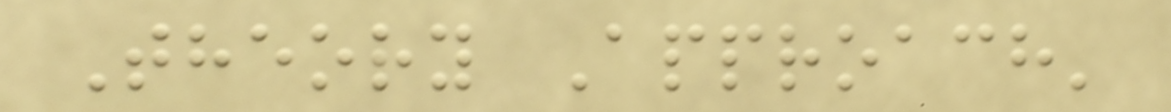Theory Approach'
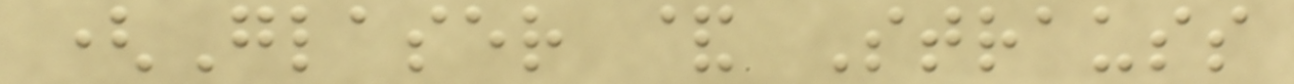(Glaser & Strauss
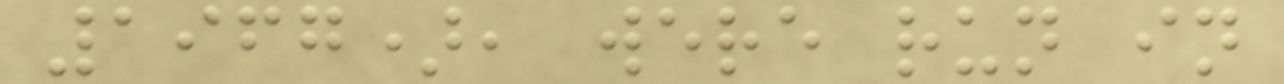1967), were run in
